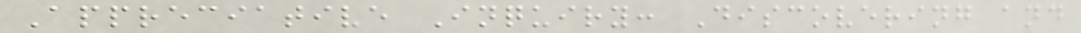Appreciative Inquiry: Discovering and
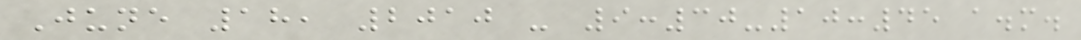June 18, 2010 - 9:30-10:45 a.m.
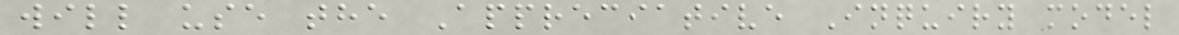will use the Appreciative Inquiry model
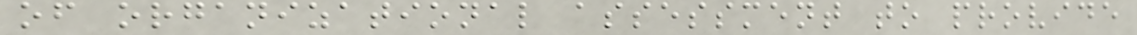of organizational assessment to provide
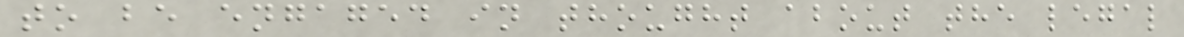to be engaged in thought about the legal
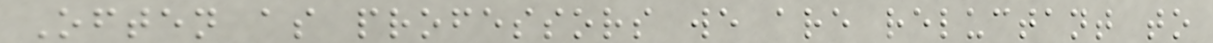Often as professors we are reluctant to
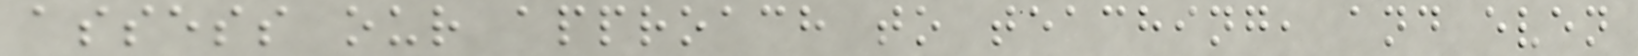assess our approach to teaching, and even
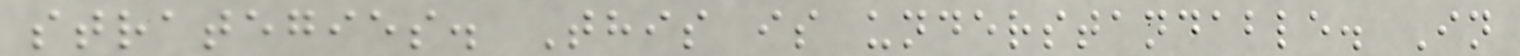strategies. This is understandable. In
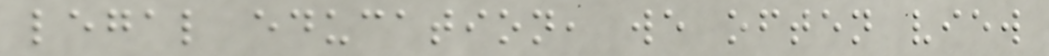legal education, we often view
